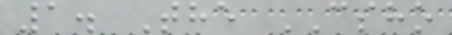1. The CSHO
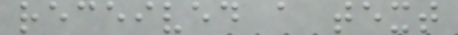received a text
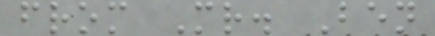from Mr. Ben
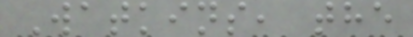Watkins, the
